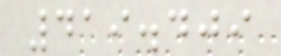419.409
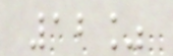12%
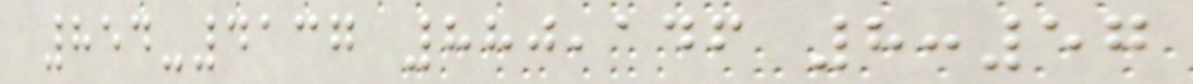854-4137 880,146 8:57
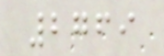2769
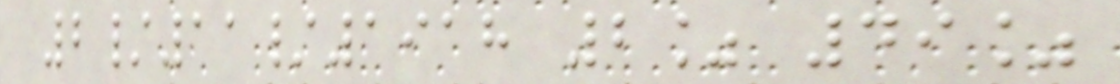2/11/1918 2% 49%
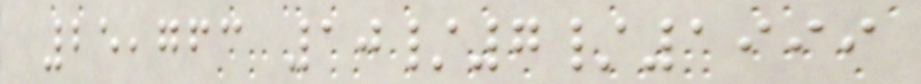25,763 10/7/1999
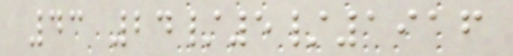43 24/5/1916
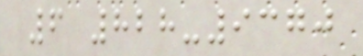6 828-9370
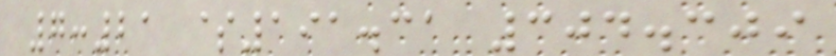7:21 $191.31 304.309
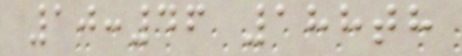10:46 188th
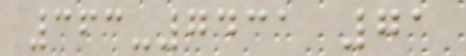363-7431 71
